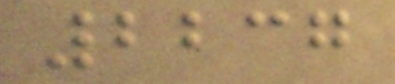2237
